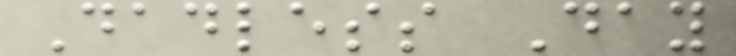Dadless Day
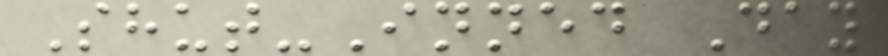Shut-Inned Day
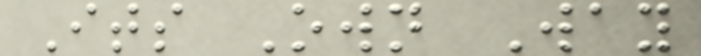Its Own Way
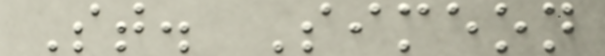St. Simeon
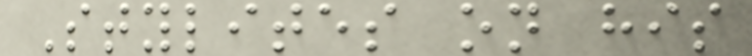Stylites on his
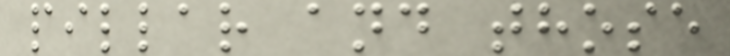pillar and those
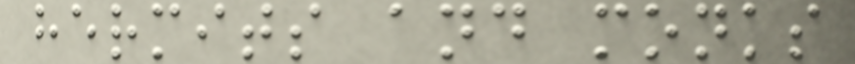hermits and monks
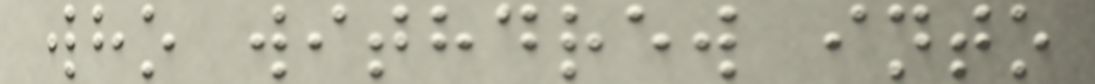who withdrew into
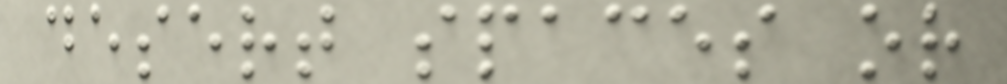desert spaces or
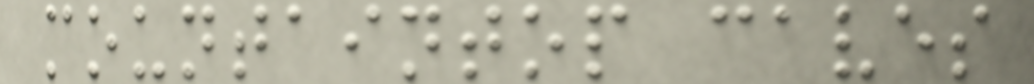mountaintop caves
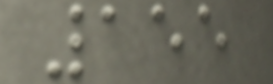155
